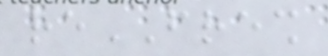reFRESH
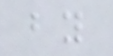by
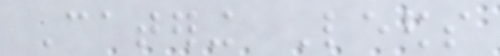Catering Leeds
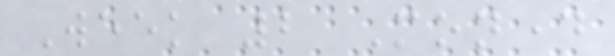Week 2 Monday
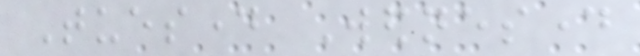Tuesday Wednesday
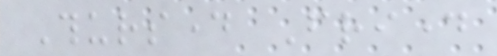Thursday Friday
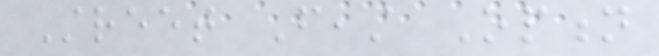Street Feast Option
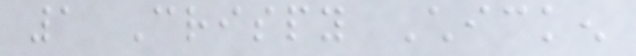1 Crispy Chicken
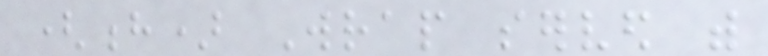(h) Wrap served with
